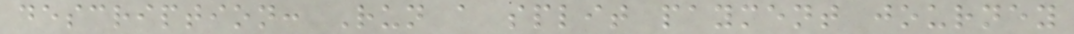description: Run a split payment journey
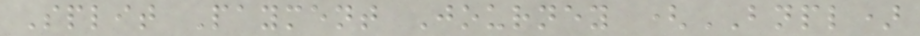Split Payment Journey (BNPL)
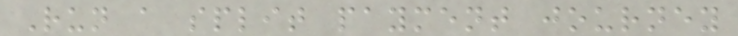Run a split payment journey
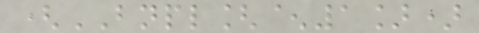(BNPL[^1])
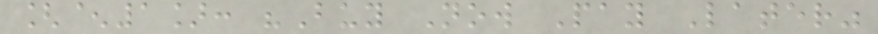[^1]: "Buy Now Pay Later"
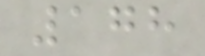178
